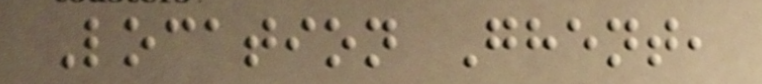Location Ghent,
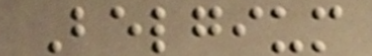Belgium
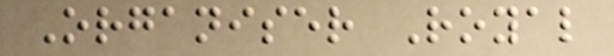Organiser Royal
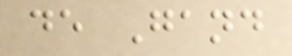de Gand
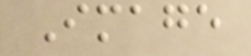Image
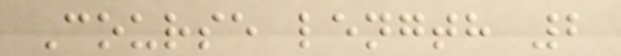Course length 2
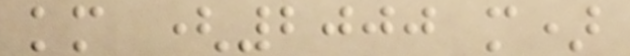km (2000 m)
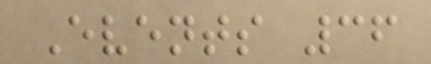Events 36
